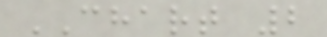CHART 2
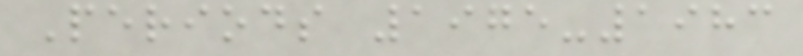Periods 1975-1983
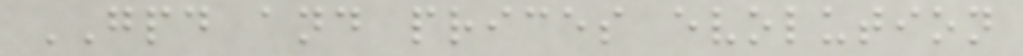GPD and prices evolution
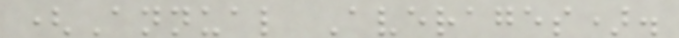(Annual Averages).
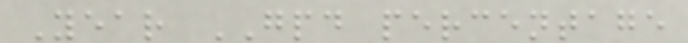Year GPD percentage
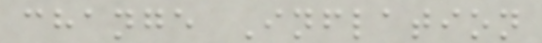change Inflation
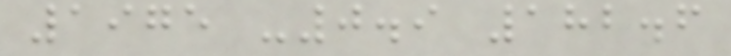1975 -0.9 182.6
